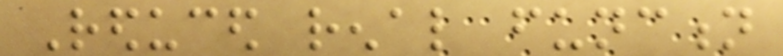Reduced renal function
